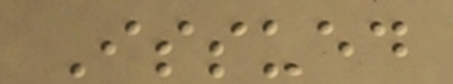Issued
